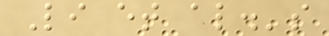Li et al.'s
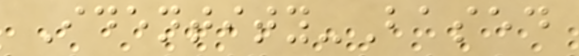Identity-Based
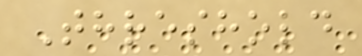Threshold
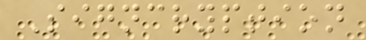Signcryption
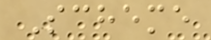Scheme
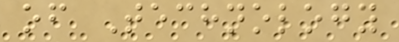of Technology
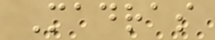Madras
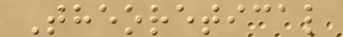Theoretical
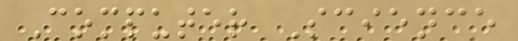Computer Science
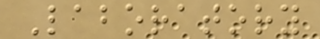Laboratory
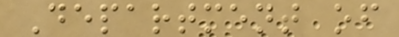Department of
